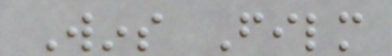Wins Film
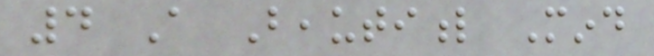4 A Beautiful Mind
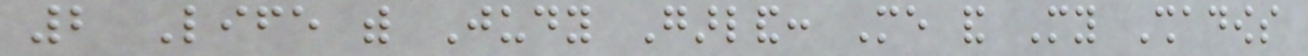2 Life with Judy Garland: Me and My Shadows
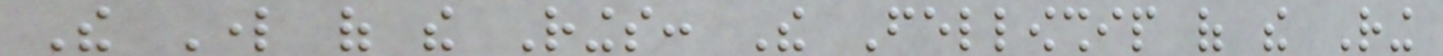The Lord of the Rings: The Fellowship of the Ring
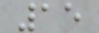15
